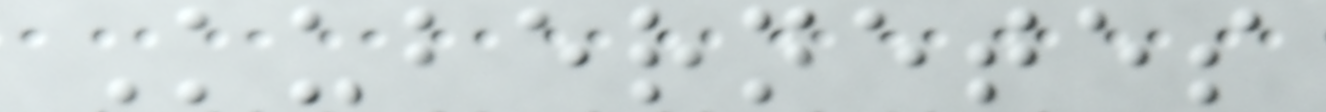Kubernetes
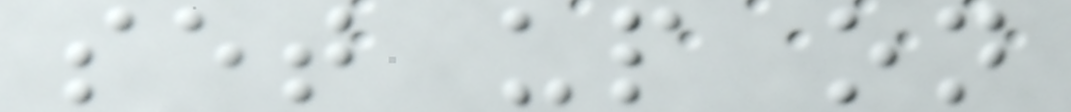set up on
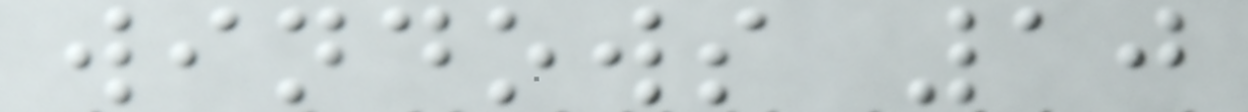windows 10
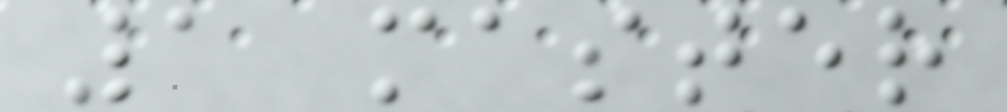1 master
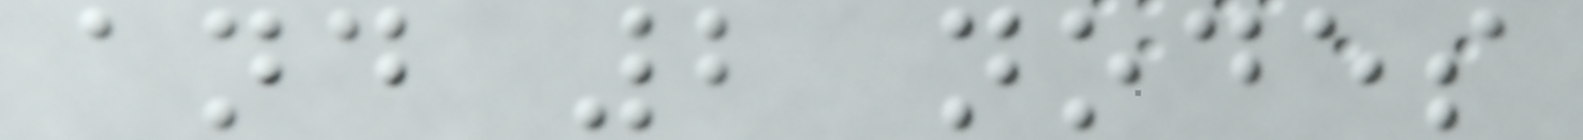and 2 nodes
